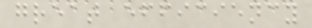great efficiency
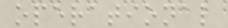operational
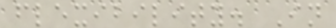flexibility. In
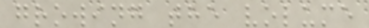growing the volume
